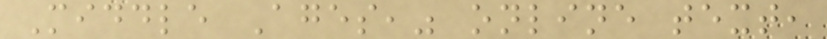Middle Ages," online text,
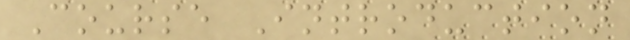Course Introduction
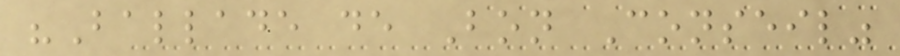"Ballade de Bon Conseil"
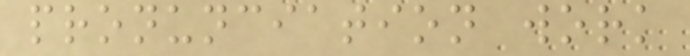pronunciation work
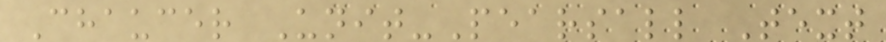Chaucer Unit-Pearsall Text
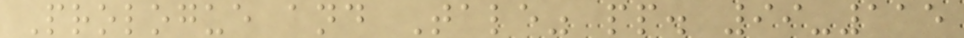Prologue and Tale" pp. 99-115
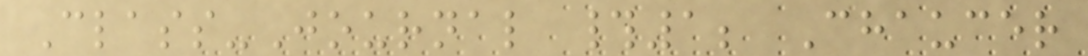Class-Journal #1; Chaucer
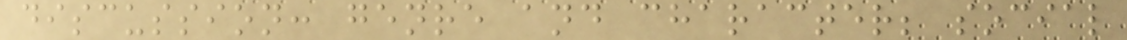discussion: genre and character; social
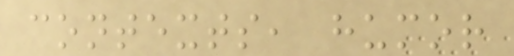contexts, humor
